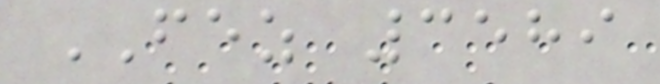FEZ 3589
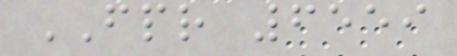FPR 6559
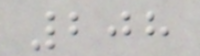208
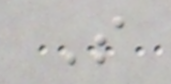S
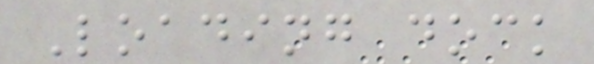Loading dock
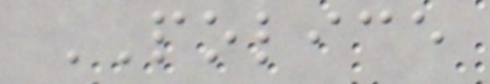POLICE
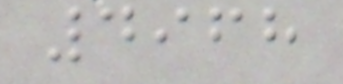4968
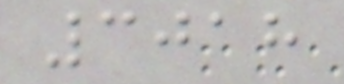3018
